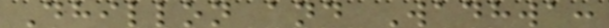Dhillon and Wadhwa:
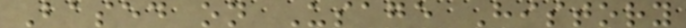Based on Usage History
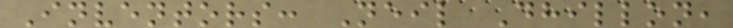Inventors: Neil Dhillon,
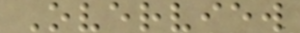Overview
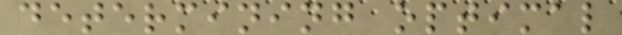determining optimal
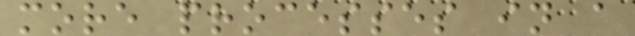more processes in a
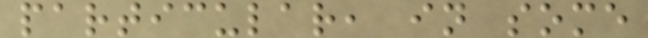particular, in some
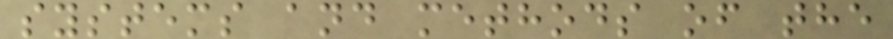systems and methods of the
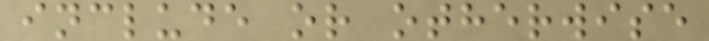include or otherwise
